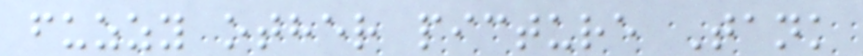fuzzy other picture Tank
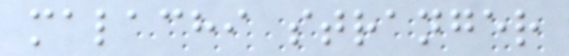malachi stranger
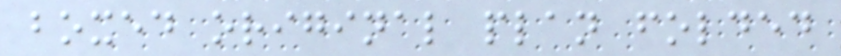boxed original plan folded
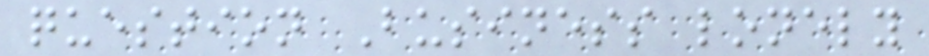question Business lonely
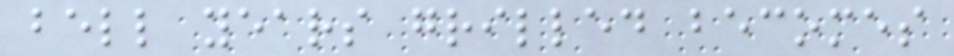bell years grilled becomes
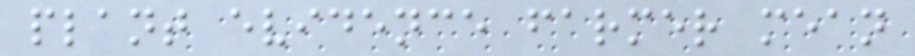plant evidence farmer mean
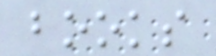books
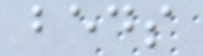beds
